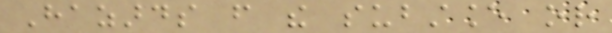Hazards from the substance or
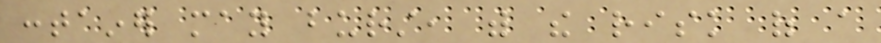container may burst, with the risk of a
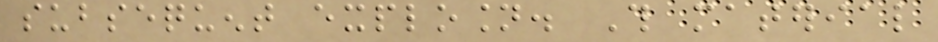subsequent explosion. This material
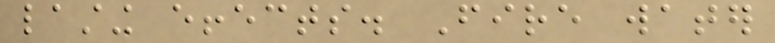lasting effects. Fire water
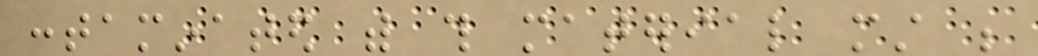contaminated with this material must be
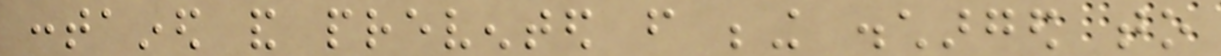contained and prevented from being discharged to
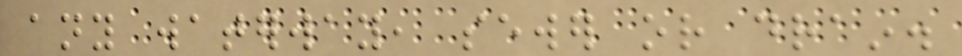any waterway, sewer or drain.
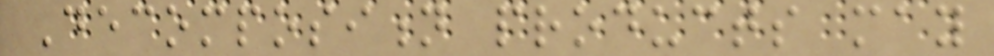Decomposition products may
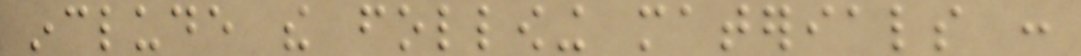include the following materials :
